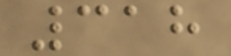318
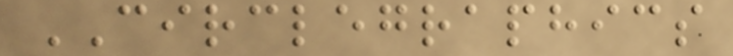CIRCLEGRAPHICS
